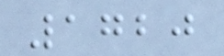1720
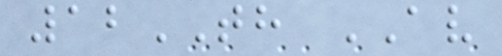12TH AV
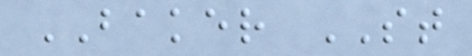BAKER ST
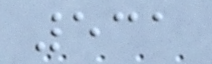531
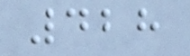428
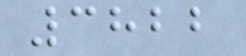3822
